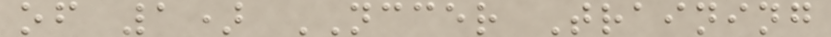of 1) NCCER Training
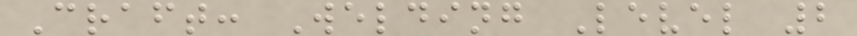Craft: Welding Level 2
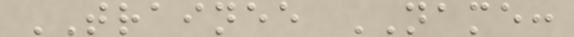TRAINEE NAME:
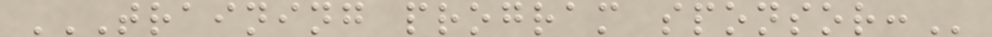TRAINING PROGRAM SPONSOR:
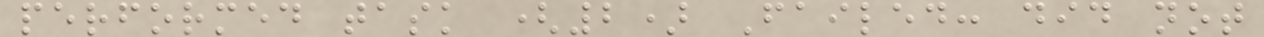performed task (2) Failed: did not
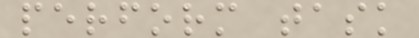perform task
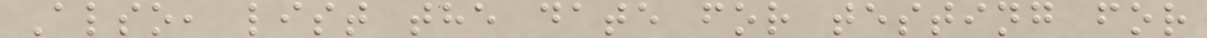Also, list the date for testing for
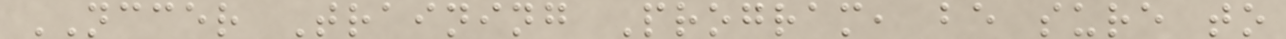NCCER Training Program, be sure to
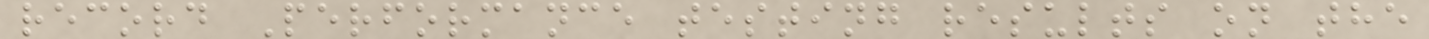record Performance testing results on the
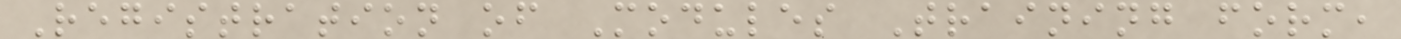Registration of Modules Training form,
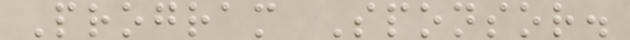Program Sponsor.
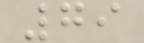79
